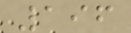196
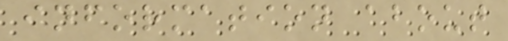information about
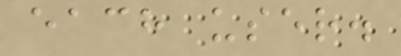each user.
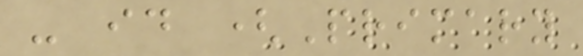- id (Primary
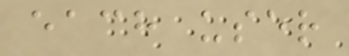each user
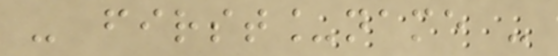- first_name -
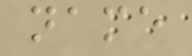name
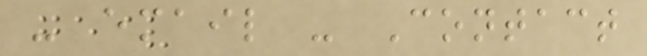- email - Contact
